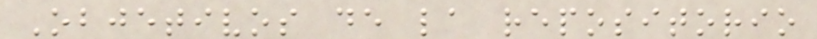Objetivos de la repositorio
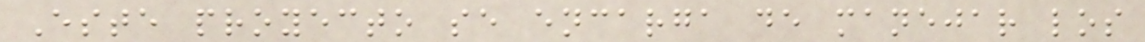Este proyecto se encarga de manejar los
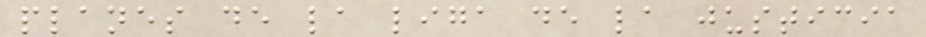planes de la liga de la justicia
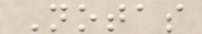Notas
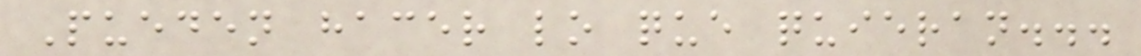Pueden hacer lo que quieran...
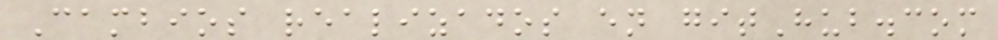Cambios realizados en gitHub.com
